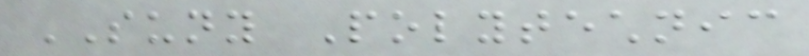SUNY Polytechnic
